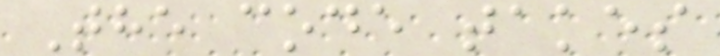The code takes
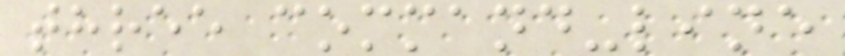three command-line
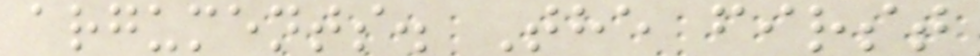arguments. The first
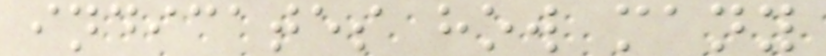indicates how many
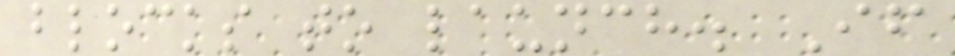blocks to launch. If
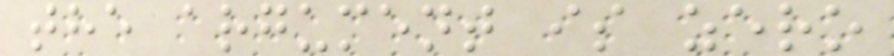the argument is zero
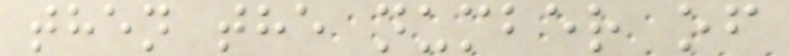then the number of
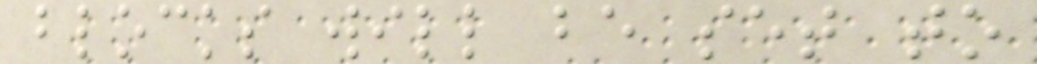blocks will be set to
